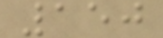150
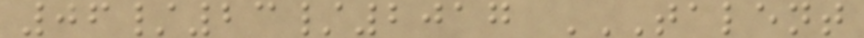06/23/2017 TALENT
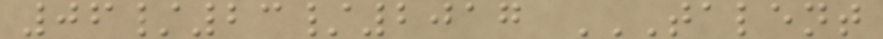06/23/2017 TALENT
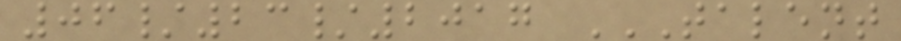06/23/2017 TALENT
